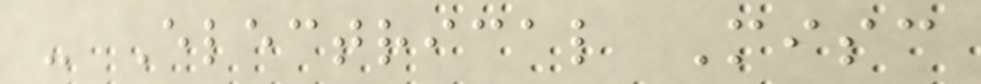- Electrical Misc
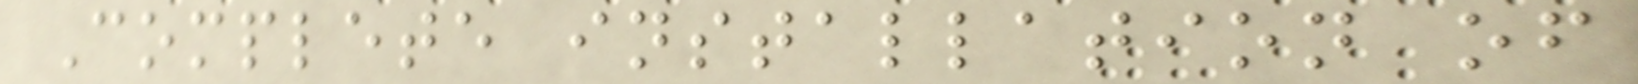Complete installation of
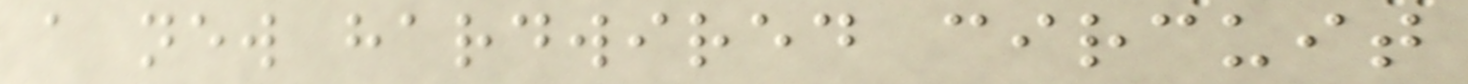a new hardwired circuit
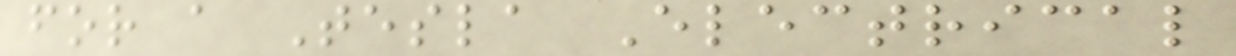for a Tesla Electrical
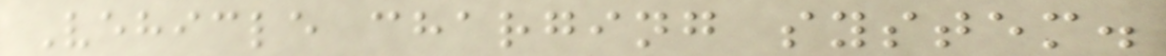Vehicle charging system.
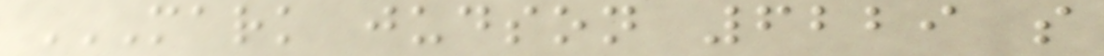MARK JUDSON 6229 S
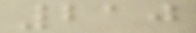210
